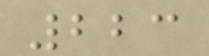223
